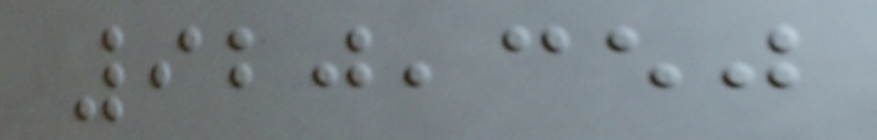920,350
